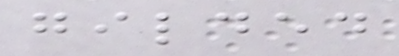gilded
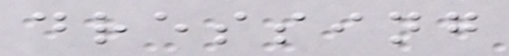dressing
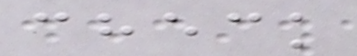check
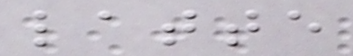latte
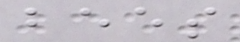bees
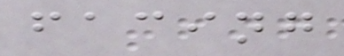facing
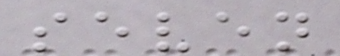seven
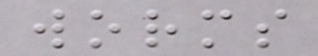worms
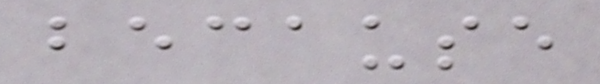because
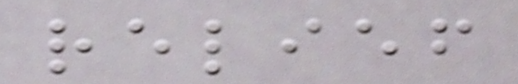relief
